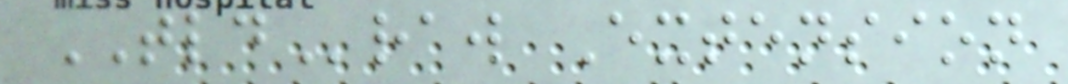TLDraw Extension
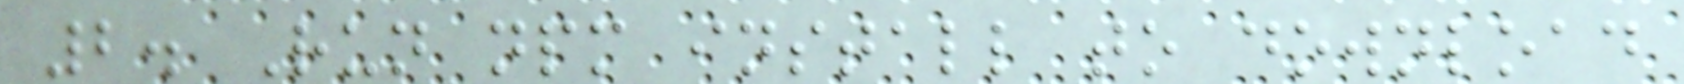2. Run npm install to download
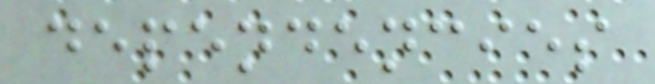dependencies
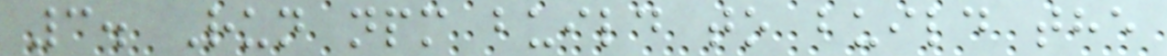3. Run npm build to build the
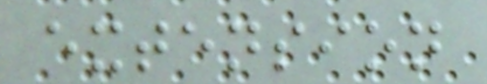extension
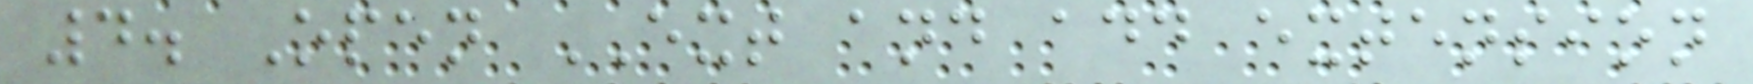4. Open EXT and add extension
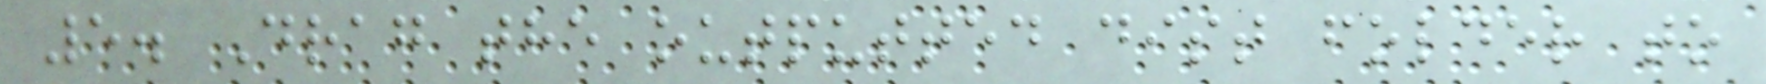5. Drag the outputted dist folder to
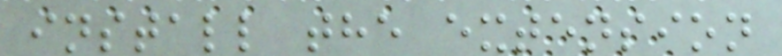install the extension
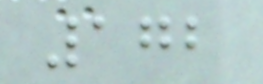172
